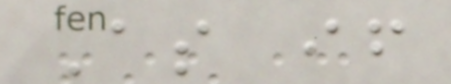As if
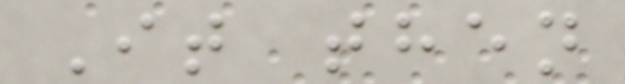It then
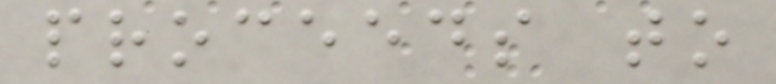proceeds to
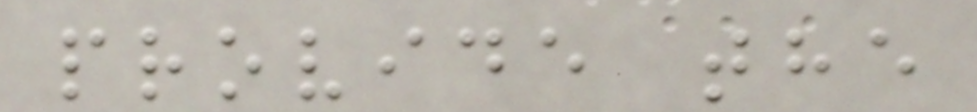provide the
